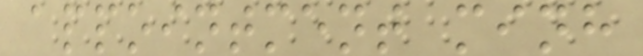appointment minh
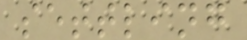settling
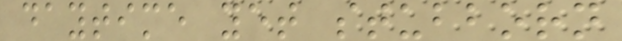daytime yet stubborn
